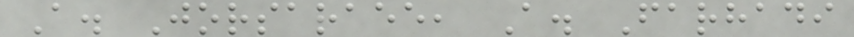A. Jorsaraee, A. Farhadi
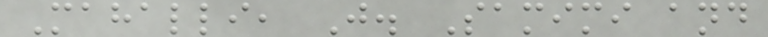Mahalli, J. Samimi and
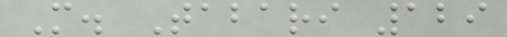M. Tabari 129
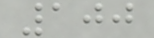100
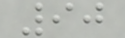90
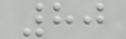80
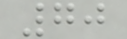70
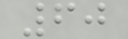60
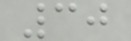30
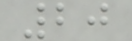20
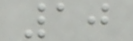10
